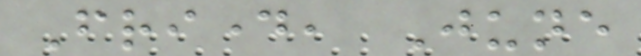Friday, June
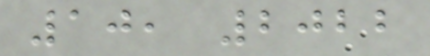10, 2022
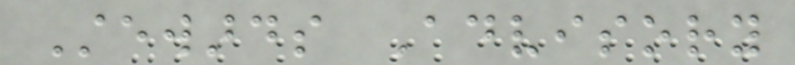Stewards Advisory
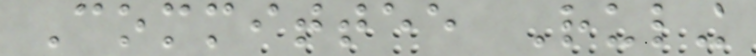Committee Ruling
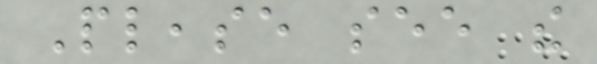Please see the
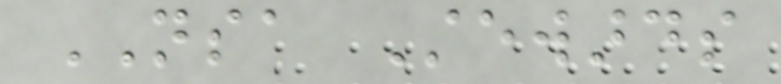NSA Stewards
